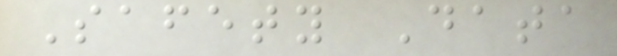Safety Data
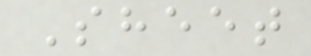Sheet
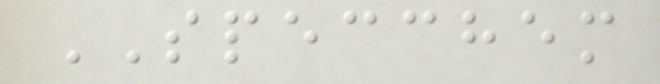SPECCHEM
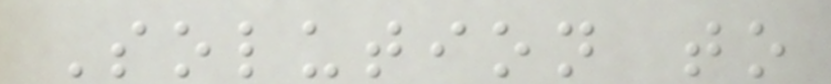Solution to
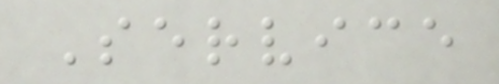Service
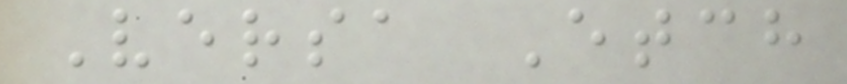Versa Etch
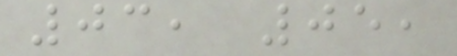03, 05,
